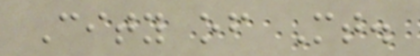City of Mt.
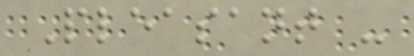Pleasant -
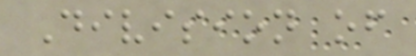Division of
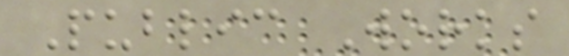Public Works
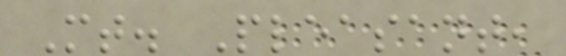Mt. Pleasant,
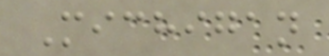Michigan
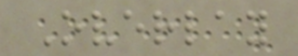Overlay
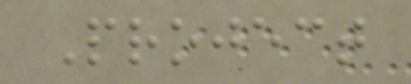Project
